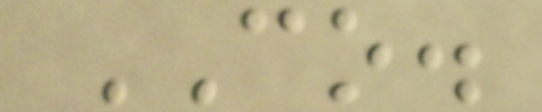CO.
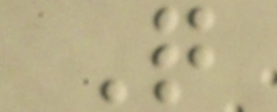Q
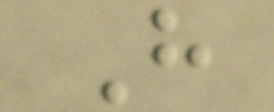H
